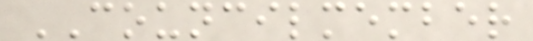COUNCILMEMBER
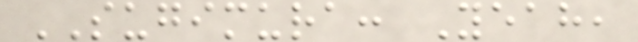SUGIMURA: Yeah,
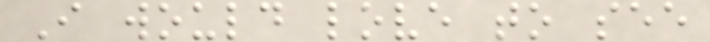I would love to see
